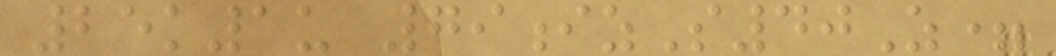25k1u 79izS40Z=
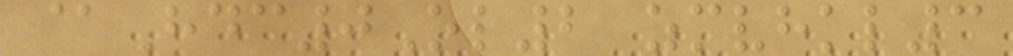@Hdc0Ol2 zmvhkl3
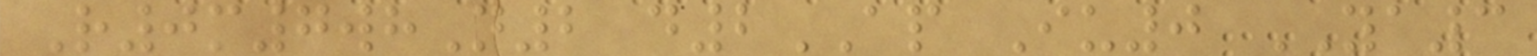R0m7whN2 d2AP Iu0 YA3
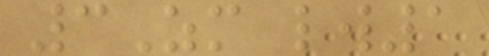3Zm lw1
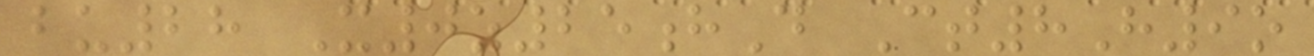bu28 X0z25hD Ct8H9o
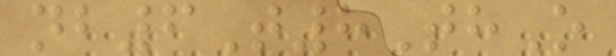nb6T8ThO
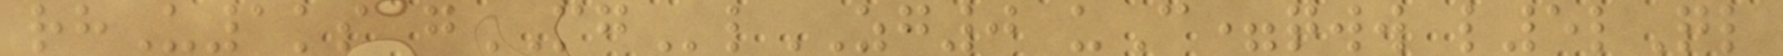rhU1ks gMGlZG0 uC=qww l5lQl
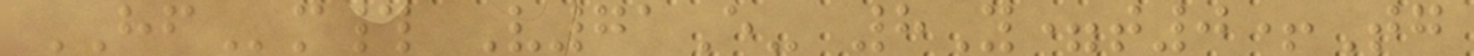HFm# V71E- 8Y=t0+Tg
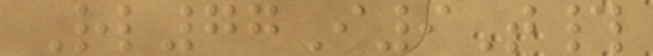Rl77I9T#
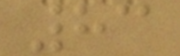83
